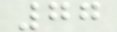77
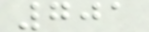701
